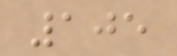105
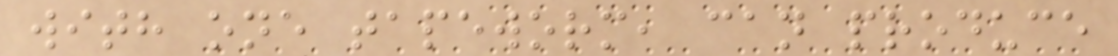with one tapeworm, can produce
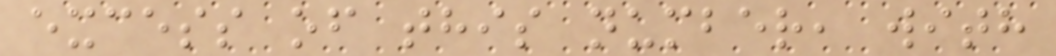excess of this number, with
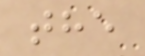the
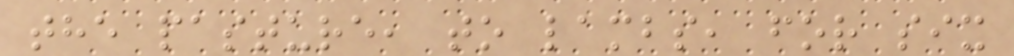the pasture, to lambs, for six
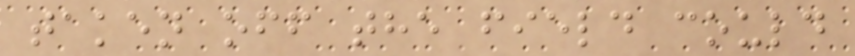taken off the field could
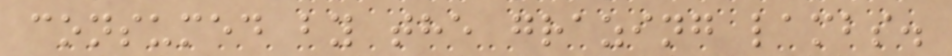consumed by the grazing lambs.
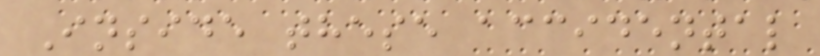Inside these accidental
